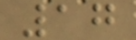17
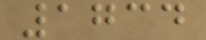1734
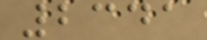2341
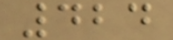424
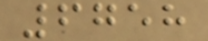6758
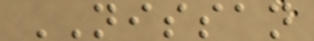NISSAN
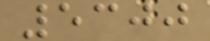5300
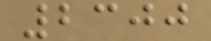2300
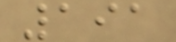191
